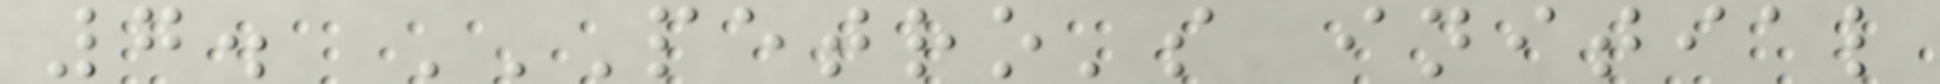7. PETRO'S INITIAL
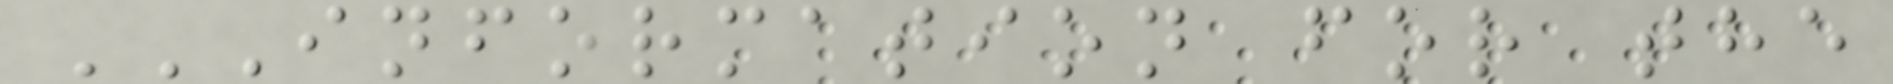INFORMATION FOR THE
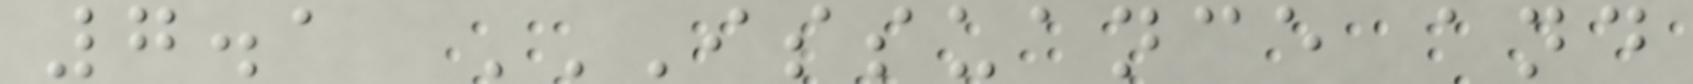7.1 ISSUANCE AND
